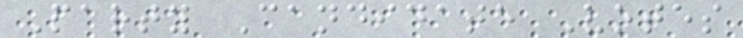Party Candidate Votes
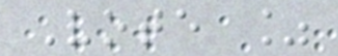Vote %
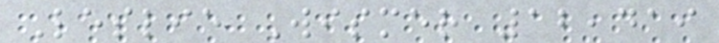Leslie Wismer 12,419
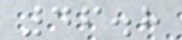46.8
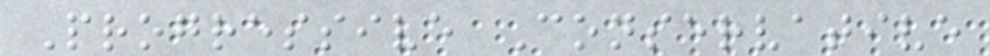Progressive Conservative
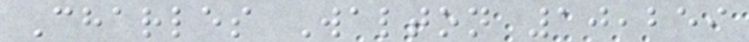Charles Walton 10,259
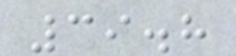39.8
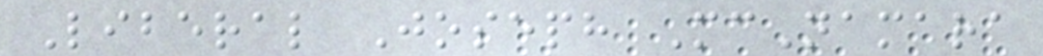Liberal Joseph McNamara
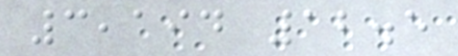3,194 12.5
